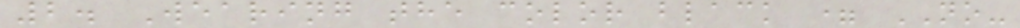2. Wearing the color black = NO-
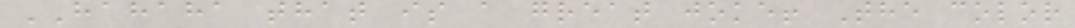HAHAHA that is a great joke! The color
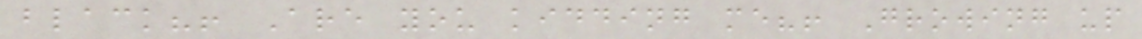black?! Are you kidding me?! Growing up
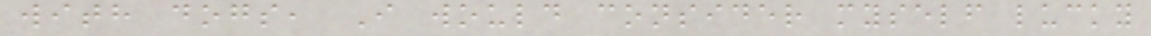with dogs, I would consider myself lucky
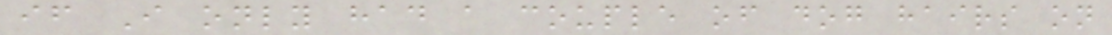if I only had a couple of dog hairs on
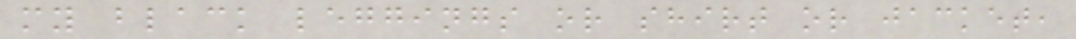my black leggings or shirt or jacket,
